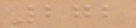272
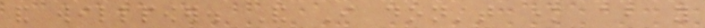and willpower. And I don't know about you
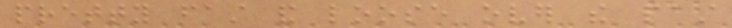pretty fast and loose over the past
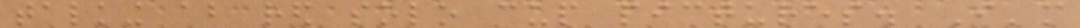talking about red solo cup pictures. I'm
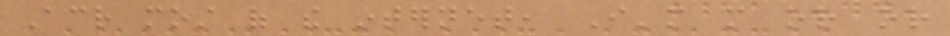Across most of the internet, I'm more or or
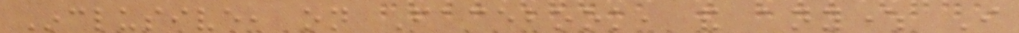Inclusive, on Facebook, and anywhere I
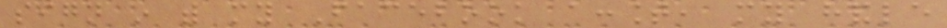sign in with my Facebook account, my handle
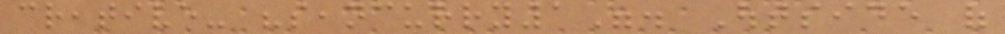creative- "seancurry1". Outside of
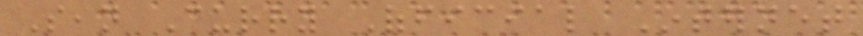Sean Curry Official Internet
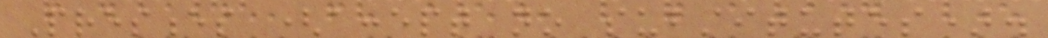Presences (accept no substitutes).
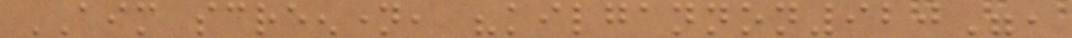AIM screenname, "kilgannon920",
